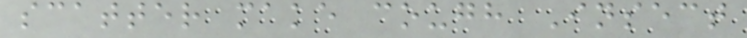scatter make cough Insect
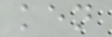ken
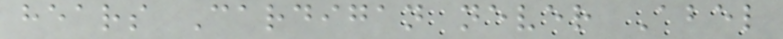hears Cardigan never Abel
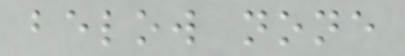below none
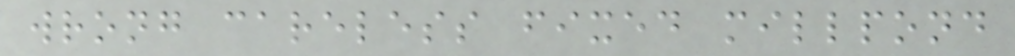wrong careless fixed millpond
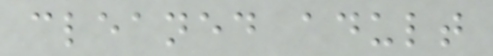cleaned adult
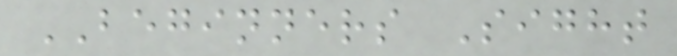BEGINNERS Sight
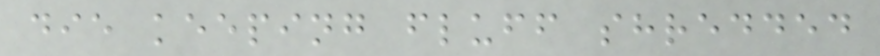die keeping fluff shredded
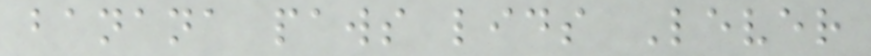banana paws lids Lever
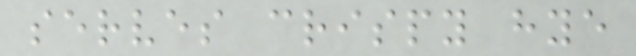serves crispy hye
